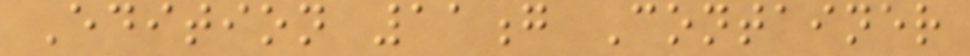Edition 11g Container
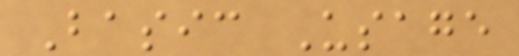Basic Usage
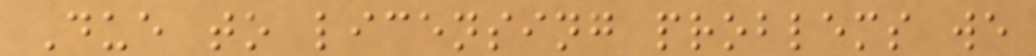Due to licensing problems we
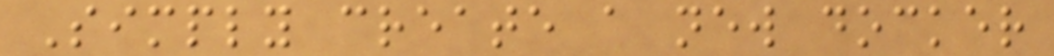Simply create a new docker
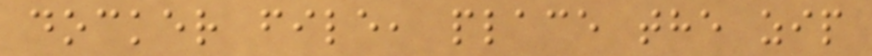docker file, place the zip
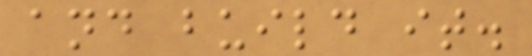and build it.
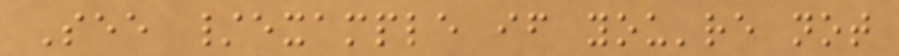See /example if you're not
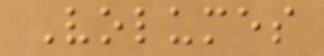Volumes
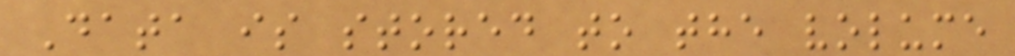Data is stored to the volume
